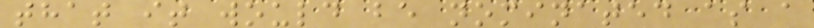that it would be nominated as a
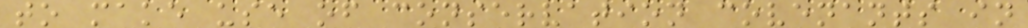to make use of conservation covenants in
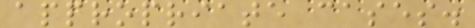appropriate cases.
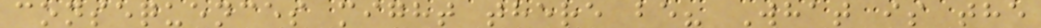consequences might there be? What is the
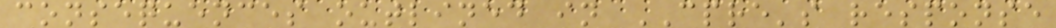consequences outlined in CPRE's response
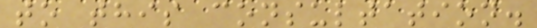to this consultation.
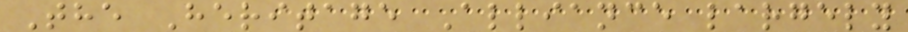The Heritage Alliance largely
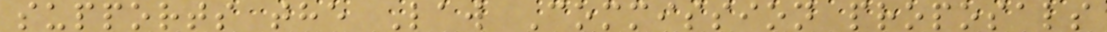supports the Law Commission proposals
